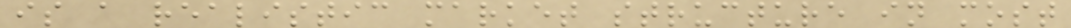is a realistic market structure in most
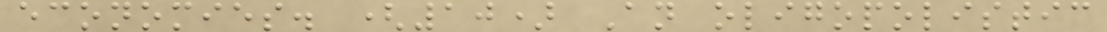economies. (10) An oligopolistic
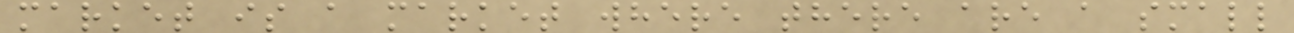market is a market where there are a small
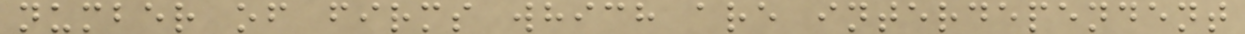number of firms which are interdependent
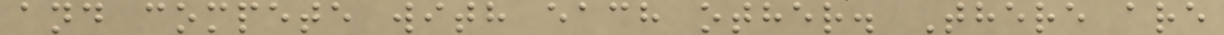and compete with each other. There are
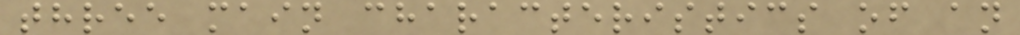three main characteristics of an
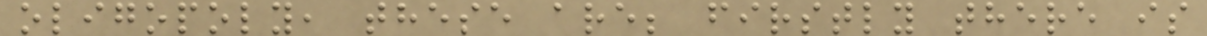oligopoly, these are; firstly there is
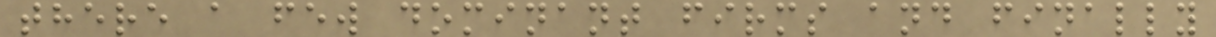there a few dominant firms and finally
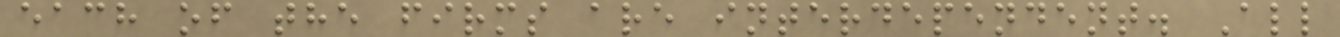each of the firms are interdependent. All
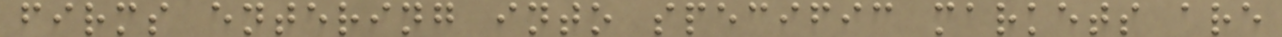firms entering into specific markets are
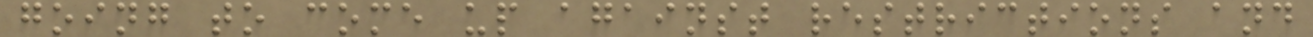going to come up against restrictions and
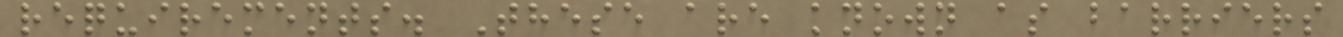requirements. These are known as barriers
